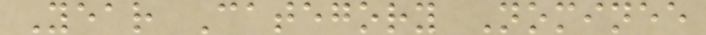Year Category Nominee
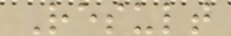Result
